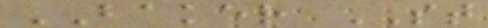BAKER ST
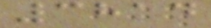3814
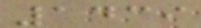1439
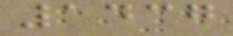1437
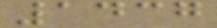1437
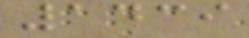1439
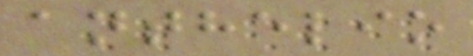anthelio
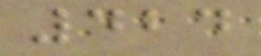424
